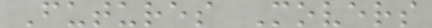Futures Movers
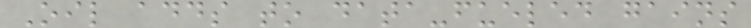Oil adds to data-fueled gains
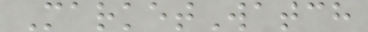MarketWatch
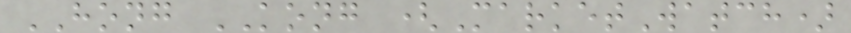HONG KONG (MarketWatch)
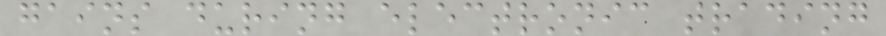gains during electronic trading
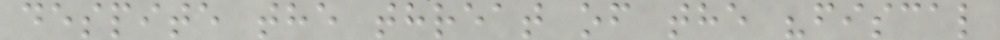despite the threat of the "fiscal
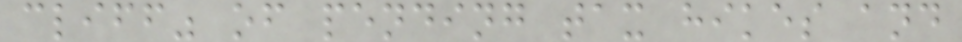cliff" of pending tax hikes and
